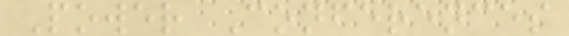Power Conferences
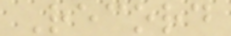Record
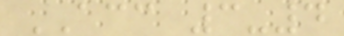ACC 3-4
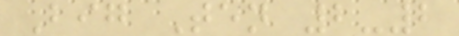Big Ten 2-2
